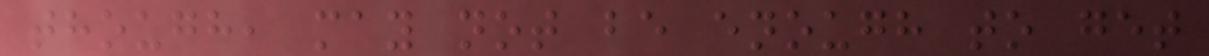though, may not be enough to get
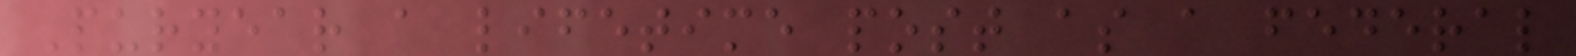Puryear a lifetime post as a federal
